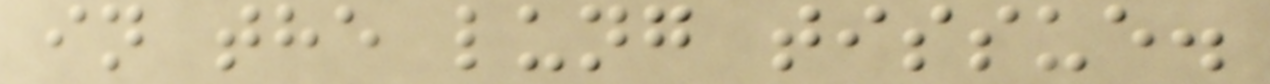in the lung tissue.
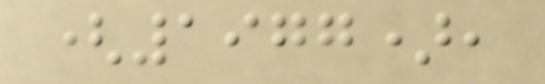(1977),
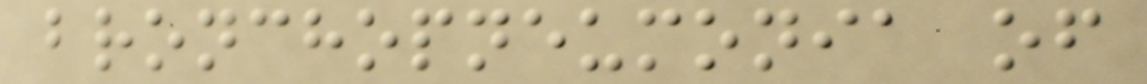bronchopneumonia of
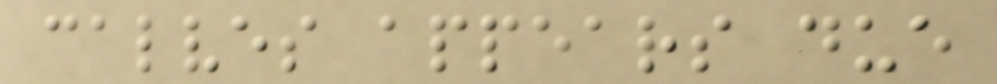calves appears due
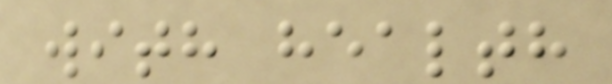with health
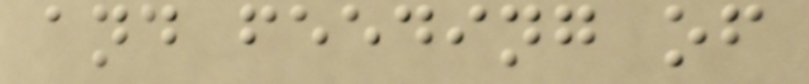and feeding of
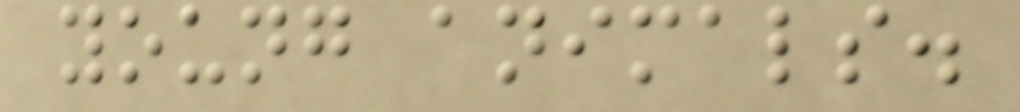young animals.
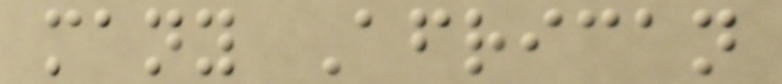many African
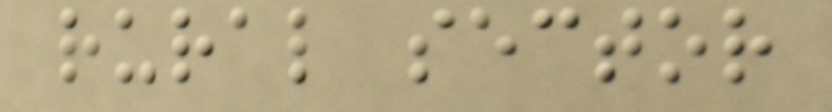rural sector
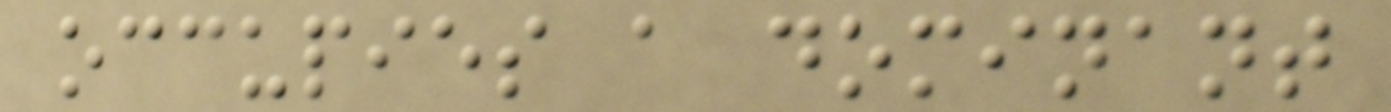occupies a dominant
